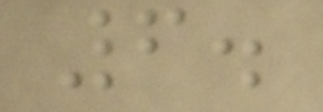6.
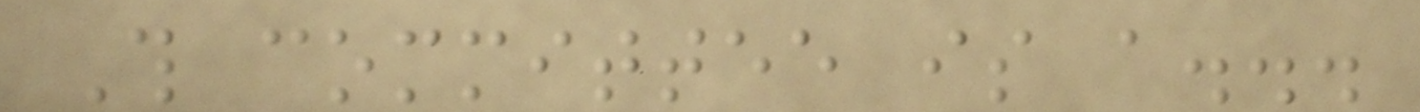This committee is a...
